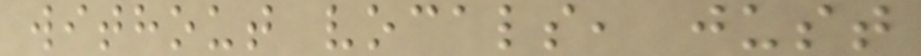without vocals, just
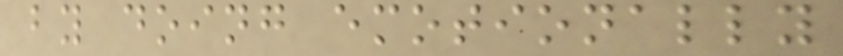by doing emotionally
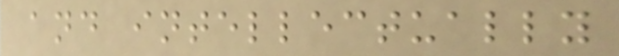and intellectually
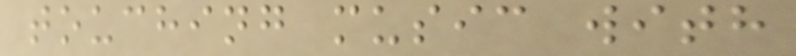touching music with
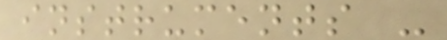instruments -
